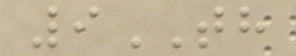9TH
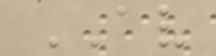AV
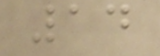14
